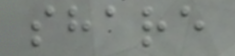share
